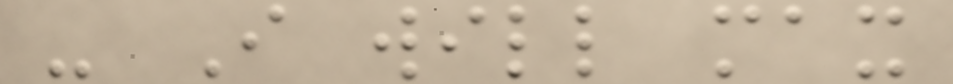- I will max
